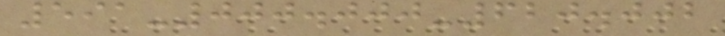591-000.000-620.002
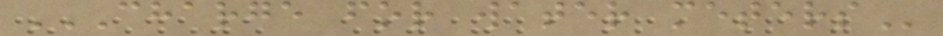CHARGE FOR WATER METERS
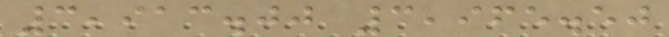3,913.00 3,965.50
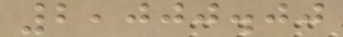2,000.00
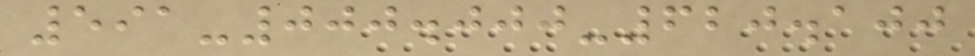591-000.000-620.100
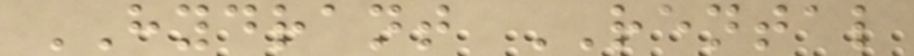HYDRANT RENTAL
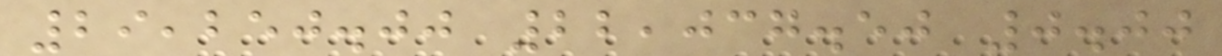29,250.00 22,037.50 0.00
